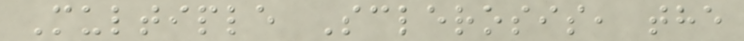Multiple Sclerosis, the
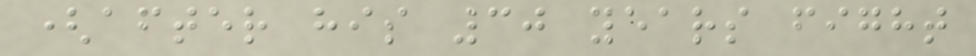(after his 30 years fight
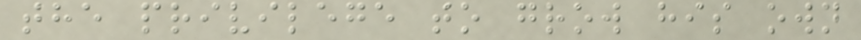the privilege to grow his own
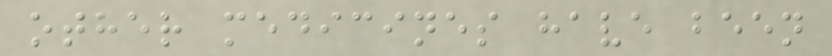other medicines have been
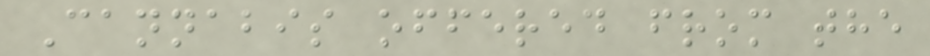Cannabis offered from the
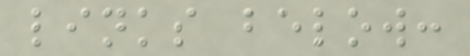links below:
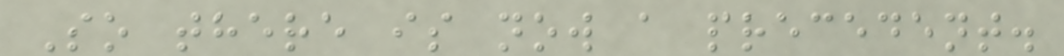So there is now a precedent.
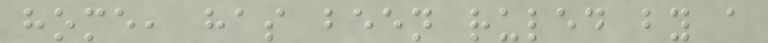home, has been ruled by a
